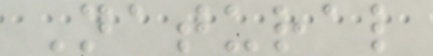Natural
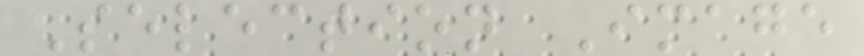Selection Image
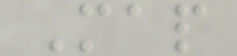Map
